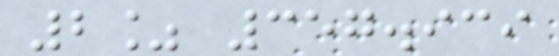2% 357.939
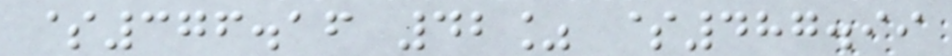$376.16 42% $487.99
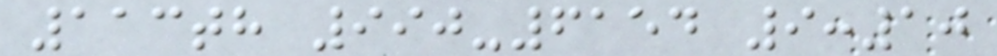113th 990-6154 9:10
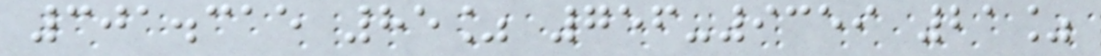301.315 85% 756-9359 21%
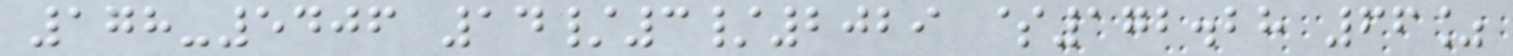178-5406 14/3/2029 $172.28 66%
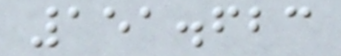151.623
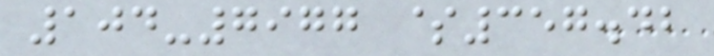104-7977 $357.42
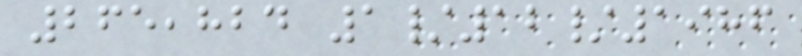265,824 1/12/1986
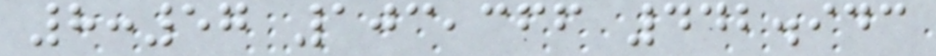8:57 103,366 442.943
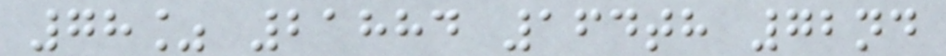78% 21884 164th 72nd
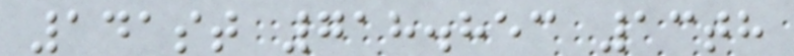141st 718.853 13th
